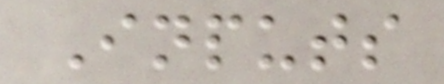Inputs
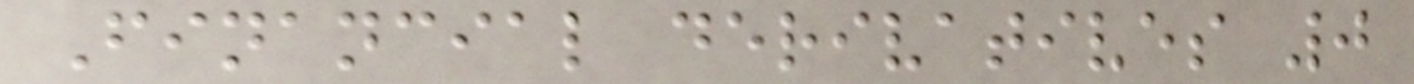Financial derivatives 0
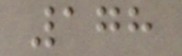178
